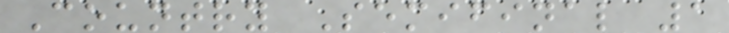Country Semifinal 1
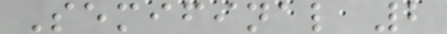Semifinal 2
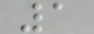1
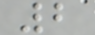2
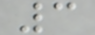3
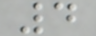4
